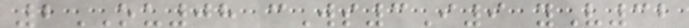2OU08 cWs3I9 yV32
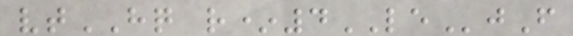vtHQ r*4LEjF
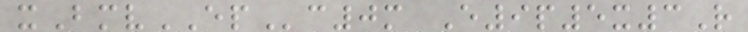xBmvEPc0m E9p5x3R
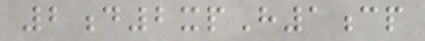2d2xpH1cp
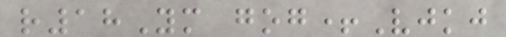r18Ym gog+Vjkj
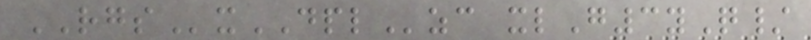RGSxDPLzc xlG3yQ/
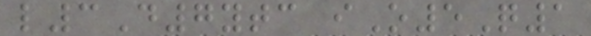l3D7ytc iO5Q1
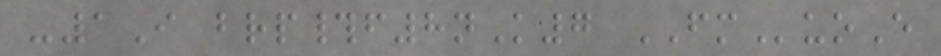-1I brp#f8nK7 FMuoE
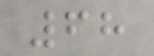68
